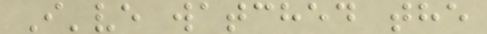I've watched the
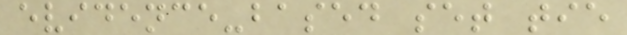evidence-based set tie
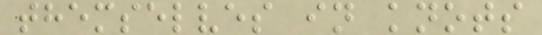themselves in knots
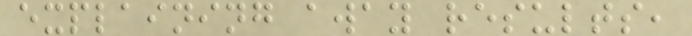explaining away results,
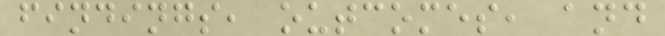findings, outcomes, and
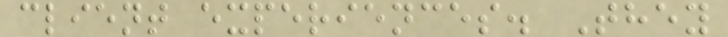client experiences. They
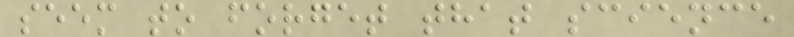seem to forget that science
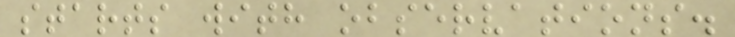starts with observations.
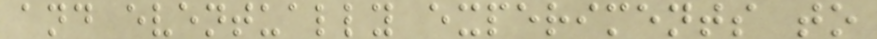and eventually experiments to
